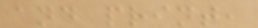and print,
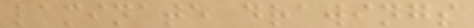laminate drawings
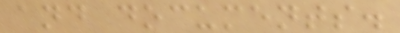and documents.
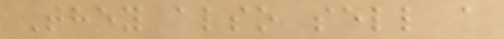They also sell a
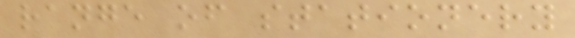range of stationery
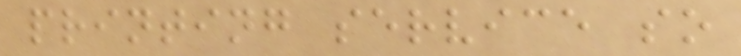printing service so
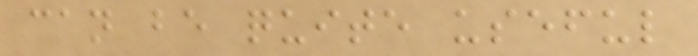can be quite useful
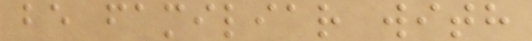be familiar with
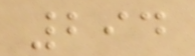294
